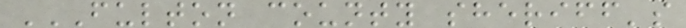FULTON COUNTY SHERIFF'S
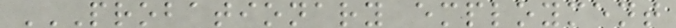PROBATIONARY EMPLOYMENT
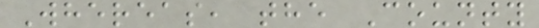Whereas, the County
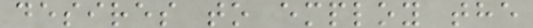desires to employ the
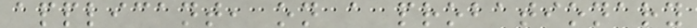applicant, on a probationary
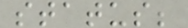status;
